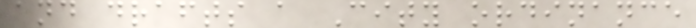and drafts a City ordinance
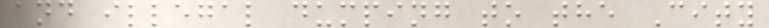and illegal dumping to the City
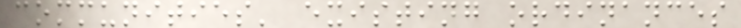communities' existing ordinances
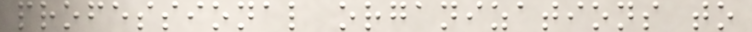professional organizations to
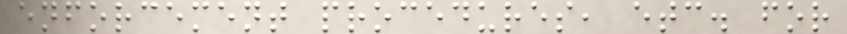enforcement procedures, etc. for
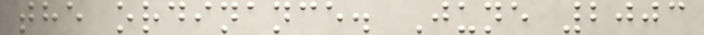the ordinance. June 2003
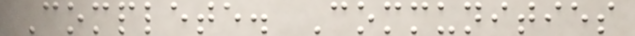Complete. Communities
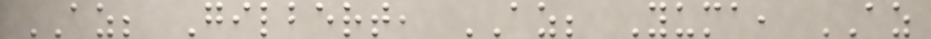AZ; Gilbert, AZ; Yuma, AZ
